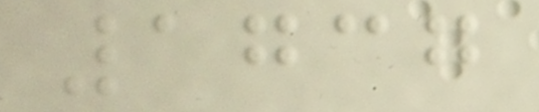1737
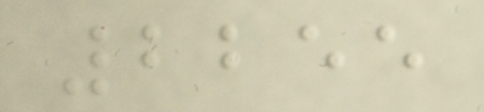2255
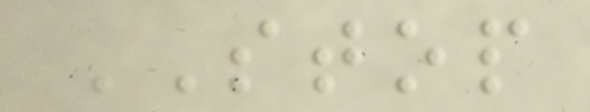STOP
